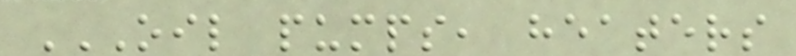OIL PUMPS, HEATERS
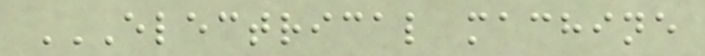ELECTRICAL MACHINE
